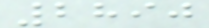2890
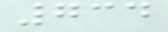734
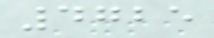4725
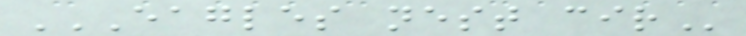EAGLES NEST CIR
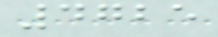4725
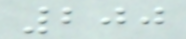200
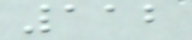112
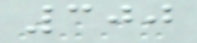300
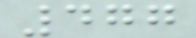477
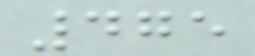475
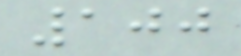100
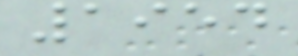1954
